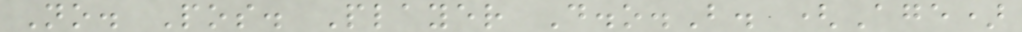No. Pos. Player D.o.B. (Age)
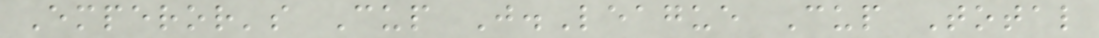Emperor's Cup J.League Cup Total
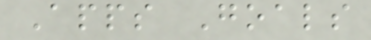Apps Goals
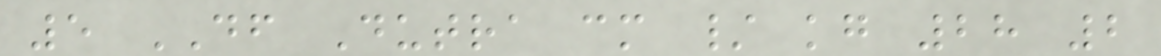5 DF Dutra cm / kg 28 2
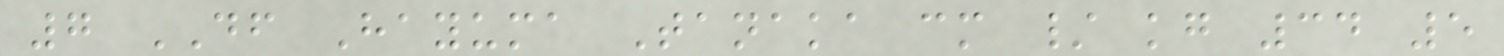7 DF Hayuma Tanaka cm / kg 34 5
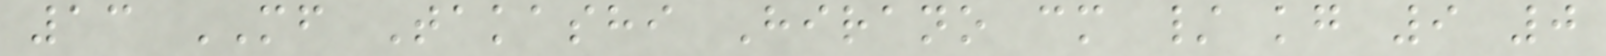13 MF Takashi Hirano cm / kg 9 0
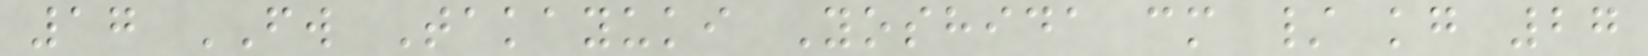17 FW Takayuki Yoshida cm / kg 27
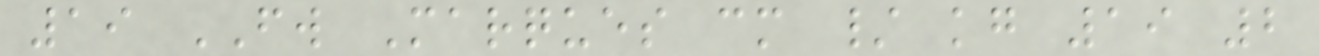19 FW Marques cm / kg 19 2
